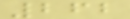262
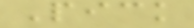Pick
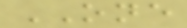ONE
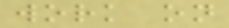work on
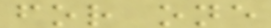for one
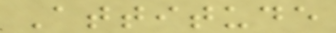Attitude
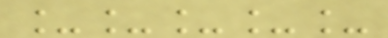_____
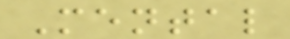Mental
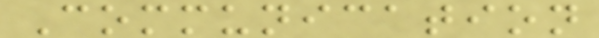Communication
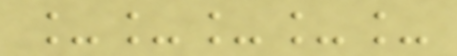_____
